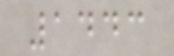1443
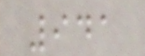941
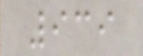939
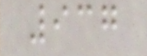937
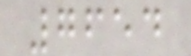7654
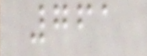761
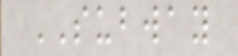SUBWAY
